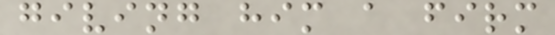giving him a firm
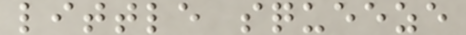little squeeze
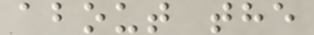about the
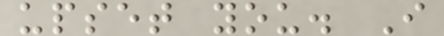upset you. I
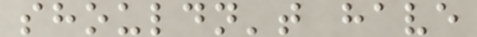shouldn't have
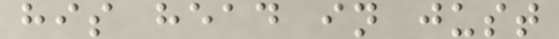his head in just
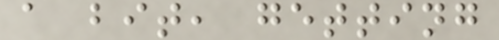a bit, getting
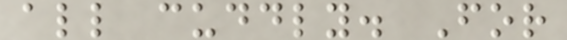all cuddly. For
